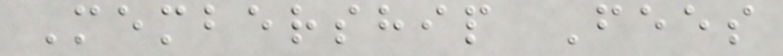Membership Fees
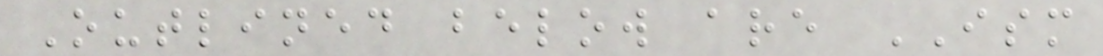Outlined below are ISM
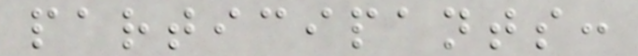participants:
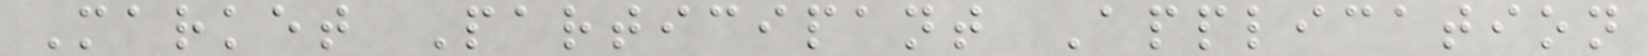Market Participant Application
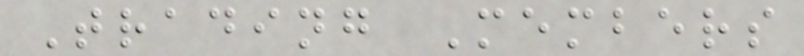Trading Members
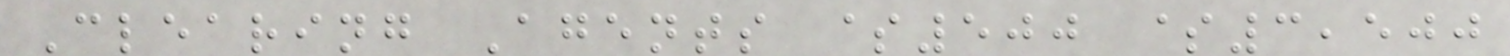Clearing Agents $500 $3,500
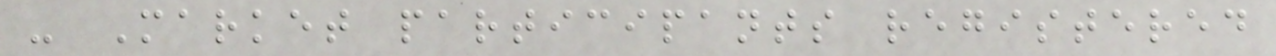- Market participants registered
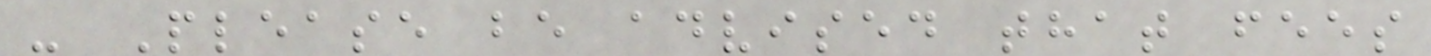- Please be advised that fees
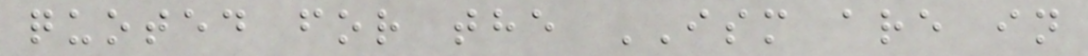quoted for the ISM are in
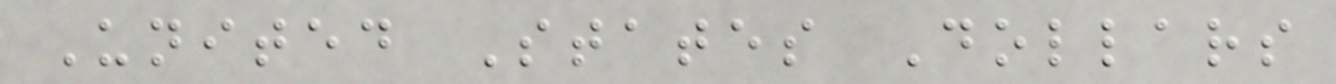United States Dollars
